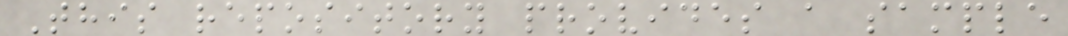This repository provides a sample
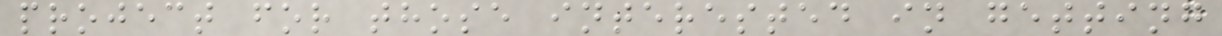project for those interested in getting
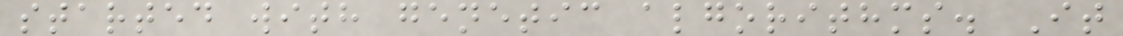started with genetic algorithms. It
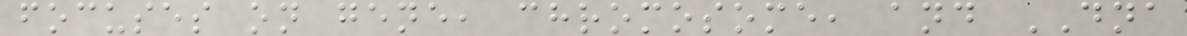focuses on gene, chromosome, and DNA
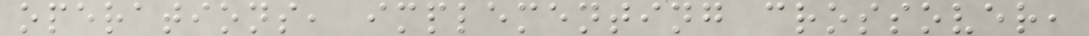operations, implementing crossover,
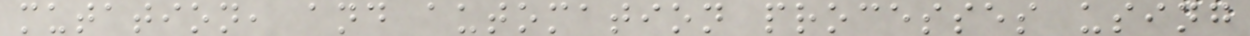mutation, and automation processes using
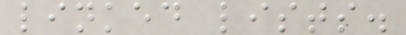linked lists.
